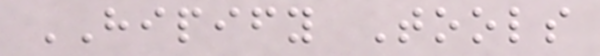HIPIFY Tools
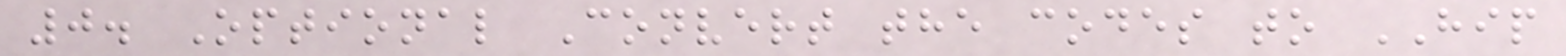0. Optional Convert the codes to HIP
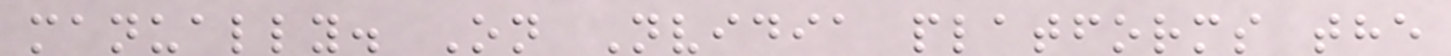manually. On Nvidia platforms the
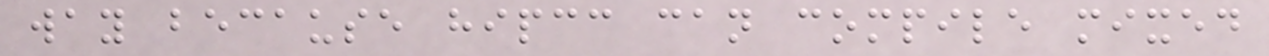way because hipcc can compile mixed
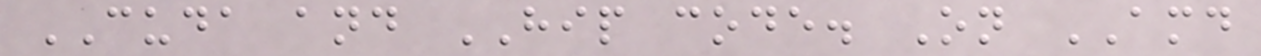CUDA and HIP code. On AMD
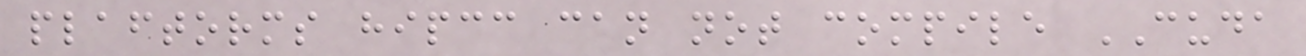plaftorms hipcc can not compile CUDA
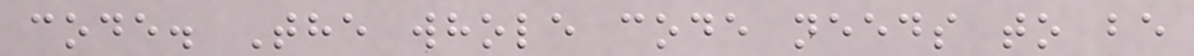code. The whole code needs to be
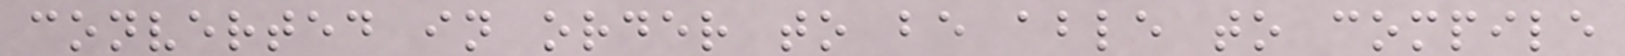converted in order to be able to compile
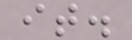it.
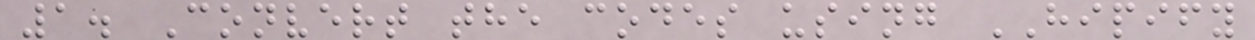1. Convert the codes using HIPIFY
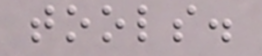tools.
